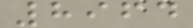8964
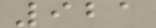921
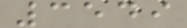3549
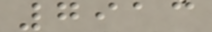7913
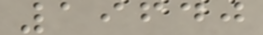19640
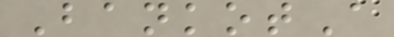BankotA
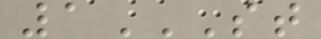1ST
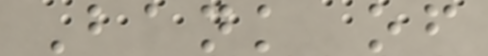Bank of
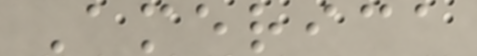America
